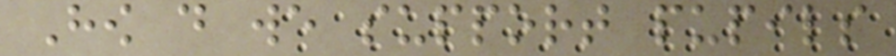How do we support pupils
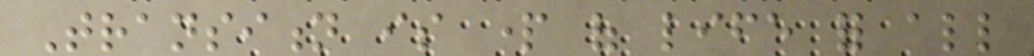Transition is part of life for all
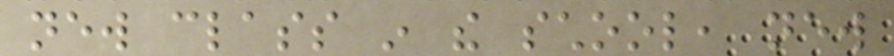new class in the school, new
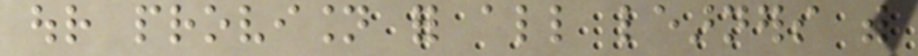our provision for all learners with
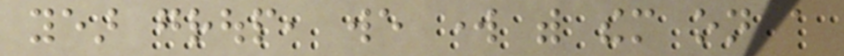year group, we work with them on a
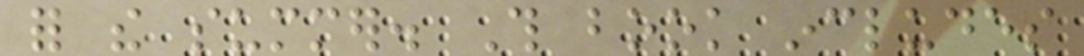for the summer. This book includes
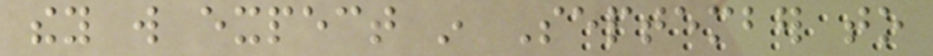they will expect in September to
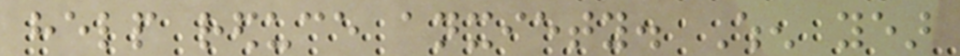help reduce anxiety. When year
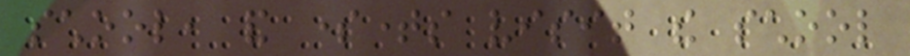school, and sometimes visit the school
